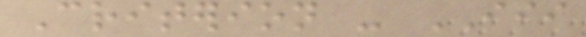Criterion - III
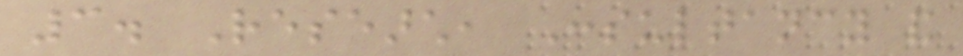3. Research, Consultancy and
